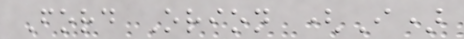Ford Orion (I)
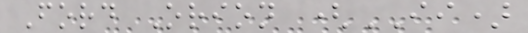Ford Orion (II)
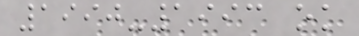1990-1993 ok
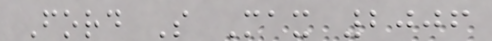Ford S Max 2006
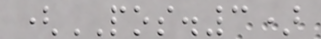(POS.3)
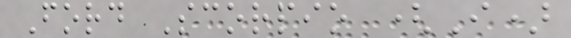Ford Scorpio (I)
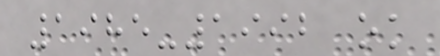1985-1992 ok
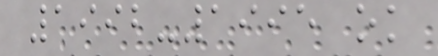1992-1995 ok
